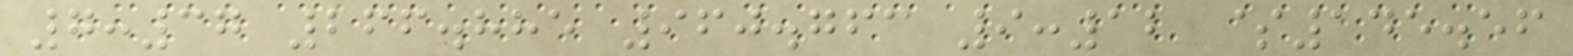7:37 266.885 960.763 9:12 $145.56
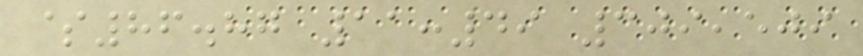$86.87 11:49 309,509
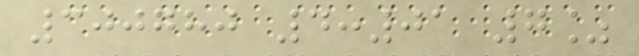300780 4:01 7%
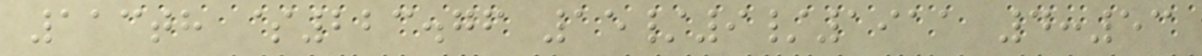113th $223.76 15/9/1911 4:53
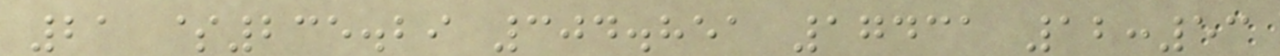21 $235.29 304.851 17431 12:53
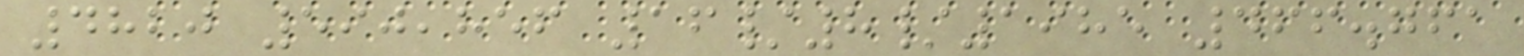4820 590,856 16/8/1985 466.761
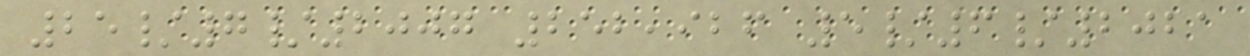25/7/2007 252,926 5/6/2021
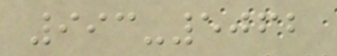993-5062
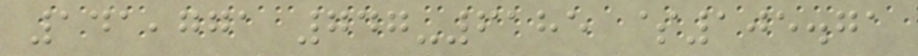141,771 747-6185 $105.71
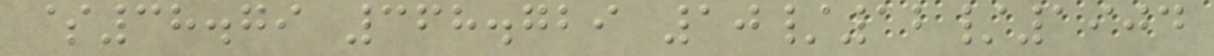$38.79 368.729 10/12/1904
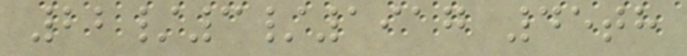22/3/1917 45th
